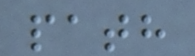path
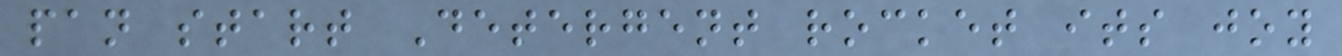pan start Detergent rocket its joy
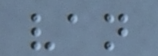van
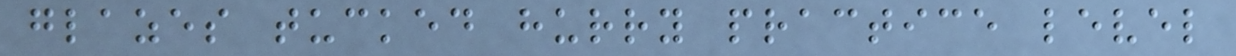glazes tucked hurry practice level
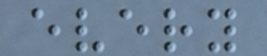every
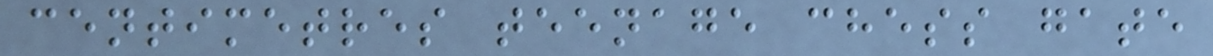centimetres teenage chess gate
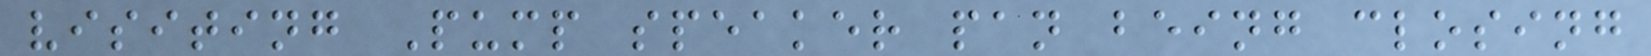visiting Pump speaker pan being closing
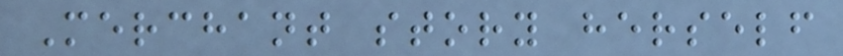Merchant story herself
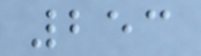253
